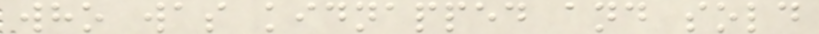who was kidnapped and sold
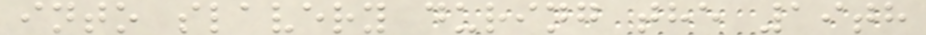into slavery during the 19th
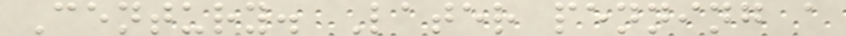Century. Later penning a
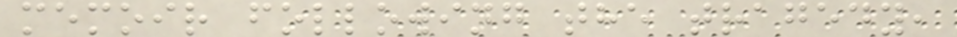memoir following the tragedy,
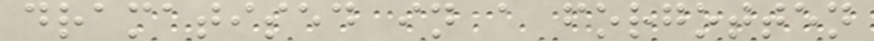dramatised in a forgotten
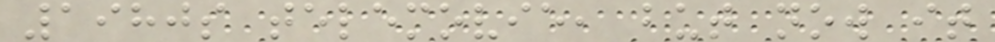1980s telemovie, but now it
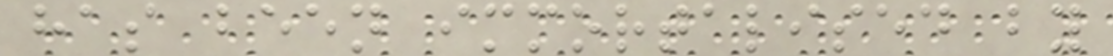has been immortalised by
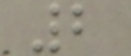2
